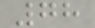78
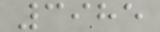3985
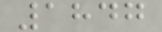1847
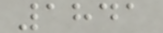1841
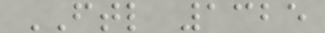FTL 1325
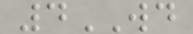4WD
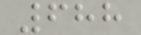688
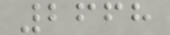2668
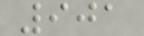901
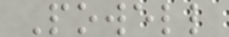Powell
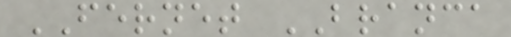FERNET BRANCA
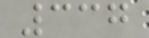337
